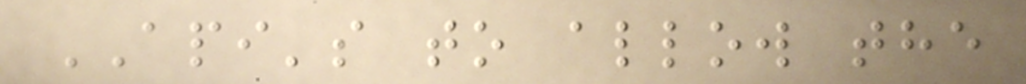API's to allow the
